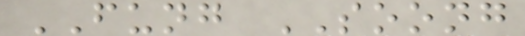FUNG SOONG
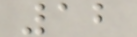12
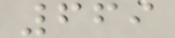669
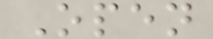Open
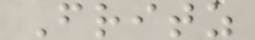Fritz
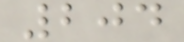204
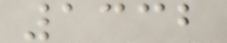1332
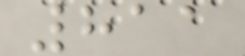811
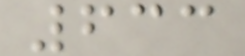633
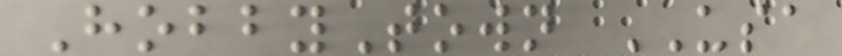HobbyTown USA
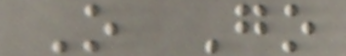O Go
